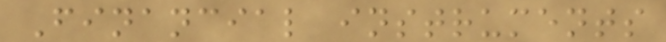Financial instruments
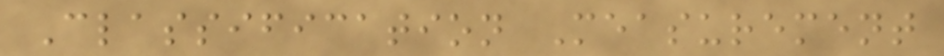Classification Measurement
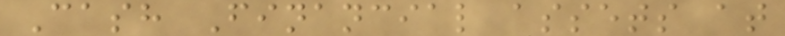Cash Financial assets at
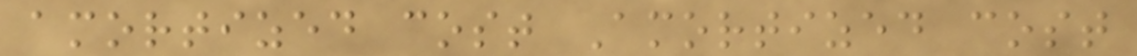amortized cost Amortized cost
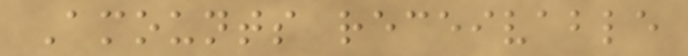Amounts receivable
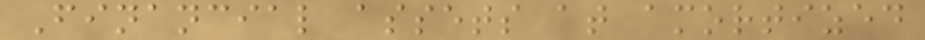Financial assets at amortized
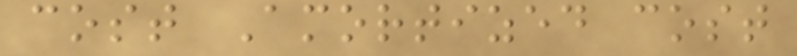cost Amortized cost
